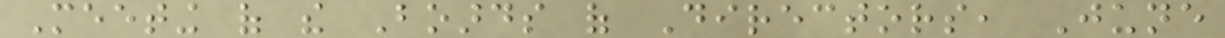Meeting of the Boards of Directors, June
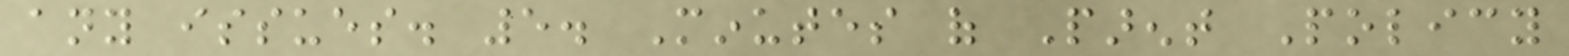any issues. 5. Minutes of Parent Policy
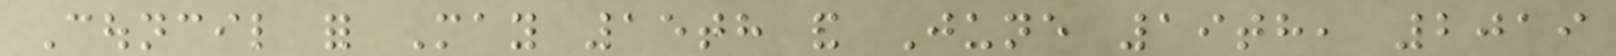Council for May 15th and June 19th, 2019
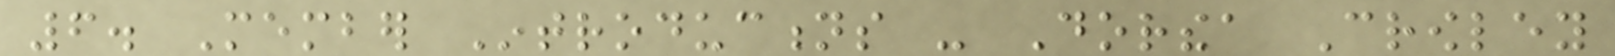6. Member Introductions - Dorthea Crowley
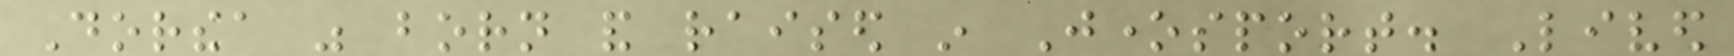Dorthea was born and raised in Jonesport. Lived
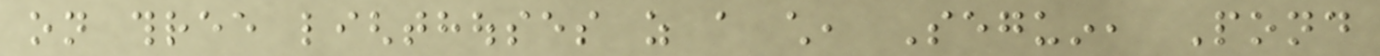on three lighthouses as a child, Seguin, Pond
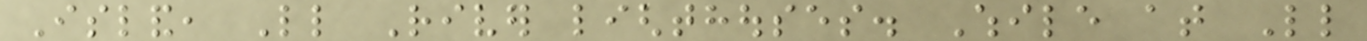Island, Little River lighthouses. While at Little
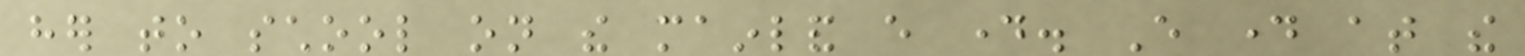her to school on the mainland every day. Every day at the
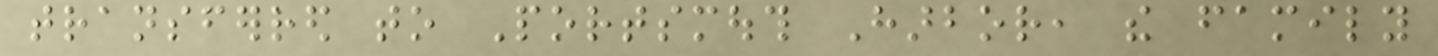transferred to Portsmouth Harbor, the family
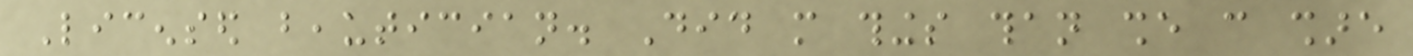Licensed beautician. Did more things than she can share
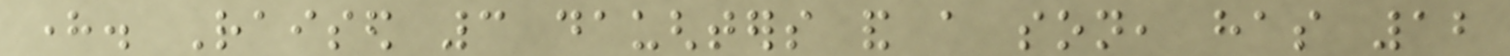here. Raised 3 daughters and a son, has 12
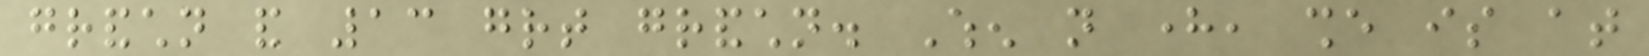grandchildren and 13 great grandchildren. When not here, she is at
